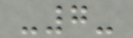-7-
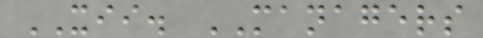XII. MANAGERS
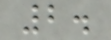2.
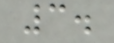3.
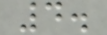4.
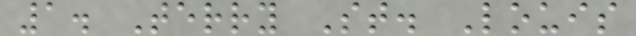1. Terry St. Louis
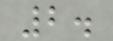2.
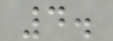4.
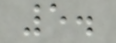5.
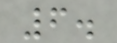6.
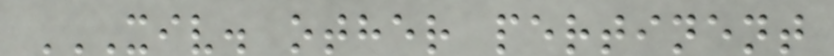XIV. OTHER PERTINENT
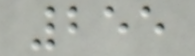255
